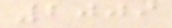2009
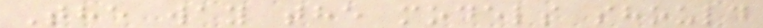The way the models should
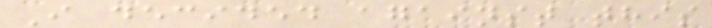I decided against this
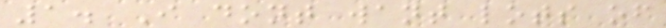1. I dont want lots of
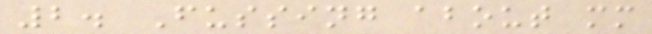2. Fussing about mm
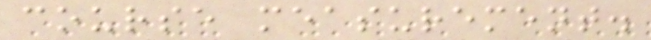course measurement.
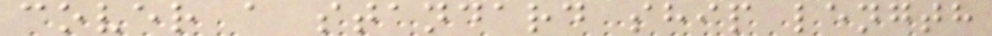cover a standard ship length
